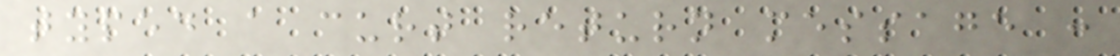typed a curt return message :
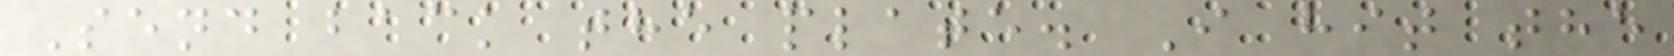Send back the plate. I hit the
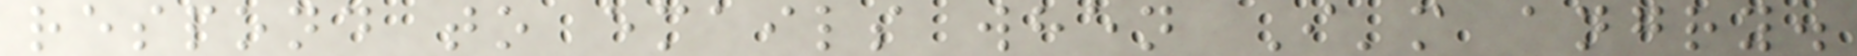respond to emails when I'm angry.
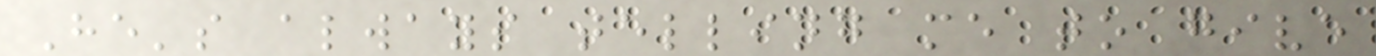He's always telling me to give
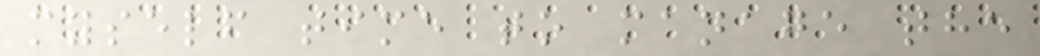myself time to manage the
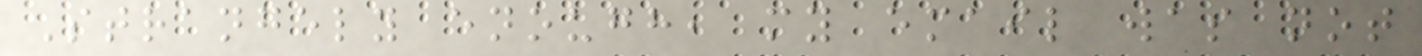Strangely enough, my email was not
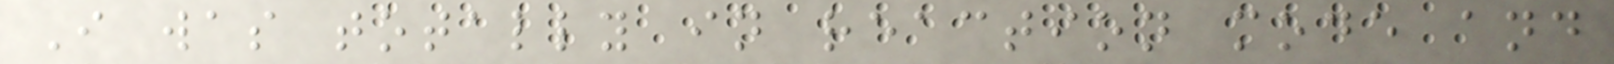I was totally in reaction mode and
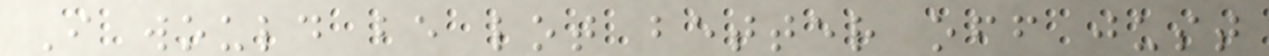I would be lot better off just
